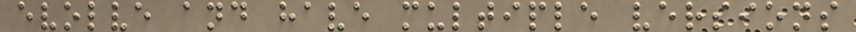evolve and have multiple versions
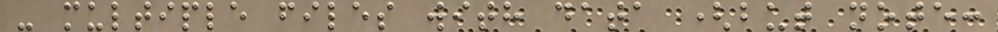- multiple files with data (but note:
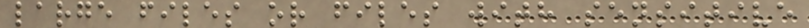large files or files with sensitive
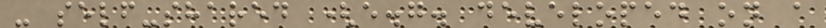- self-shared (e.g. developed on a
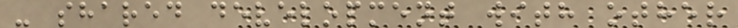- shared development with other
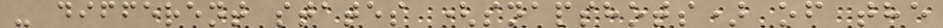- different states (snapshots) of the
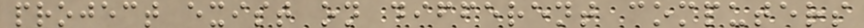project exist on different computers
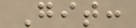Git:
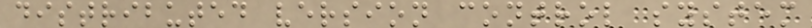distributed version control system
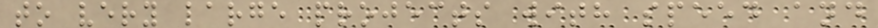to very large projects with speed and
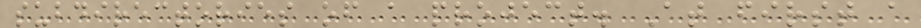subdirectories of a project. At first a
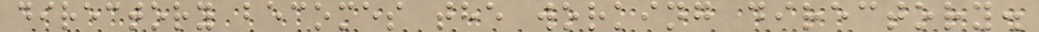directory becomes the working directory.
